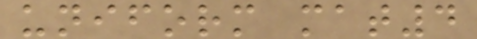uniform mat4
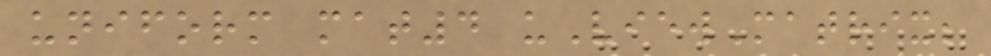uniform mat4 uViewMatrix;
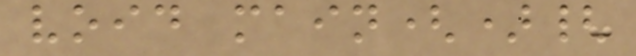void main(){
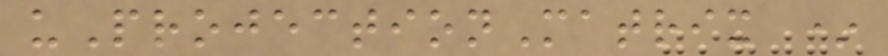uProjectionMatrix *
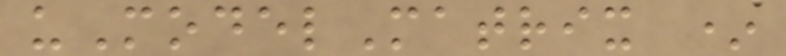uModelMatrix *
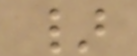}
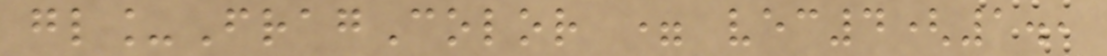gl_FragColor = vec4(1.,
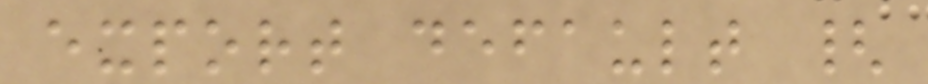export default {
